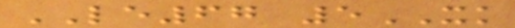LE67 5XK
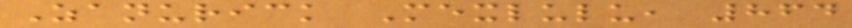Zanurick Mexlulu, 864
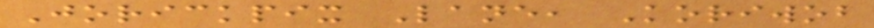Jorickpix Lane, Koriwob
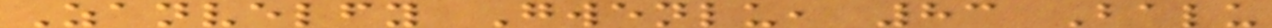Zanvelfy Gwenlu, 83 Balu
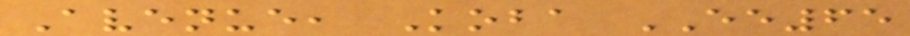Avenue, Koba EE65
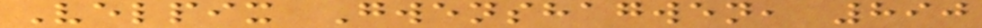Velpix Gwenshagwen, 890
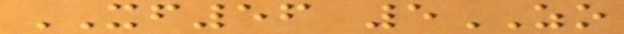XF56 5ZO
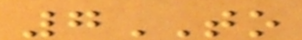7TO
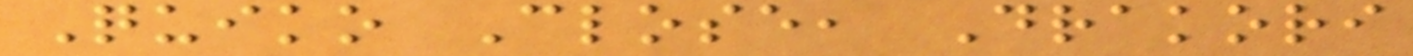Quiko Close, Drakori
